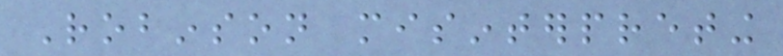Robinson misinterpreting
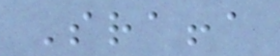Sraffa
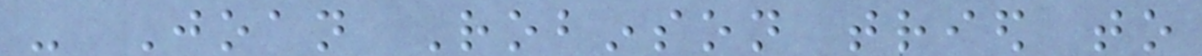- Joan Robinson tried to
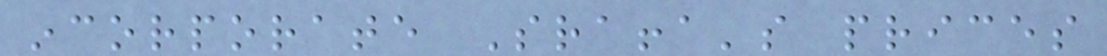incorporate Sraffa's prices
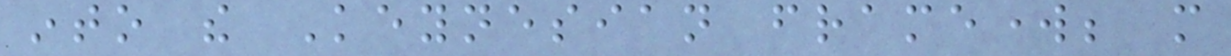into the Keynesian framework; more
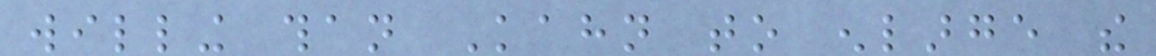willing than Kahn to enlarge the
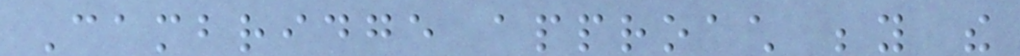Cambridge approach beyond the
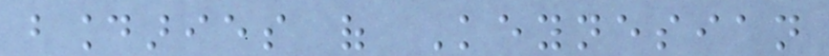boundaries of Keynesian
